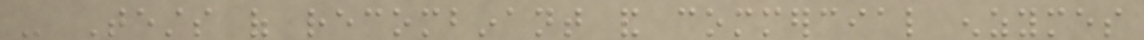- Tests of recombinant and commercial enzymes
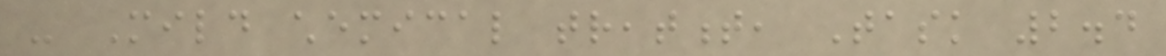- Mild chemical treatment, Task 2.4
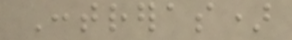Contreras)
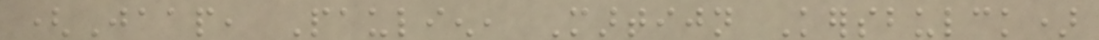(Jaap, Paulien, Martijn Kersbulck)
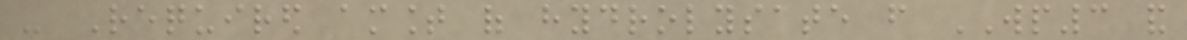- Required amount of hydrolysate from WP3 and
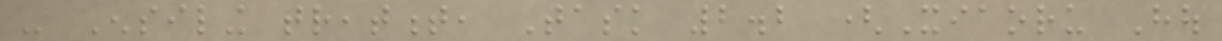- Ensiling treatment, Task 2.2 (Xiaoru Hou
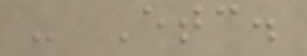- Etc.
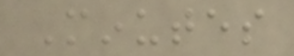Minutes
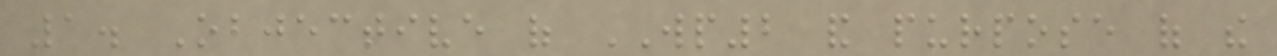1. Objective of WP2 and purpose of the
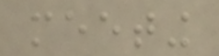meeting
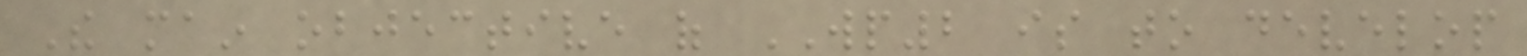The main objective of WP2 is to develop
